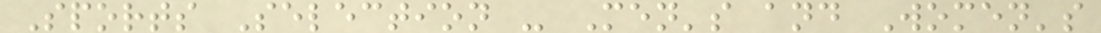Sports Selection - Men's and Women's
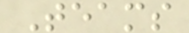Teams
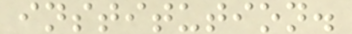institution.
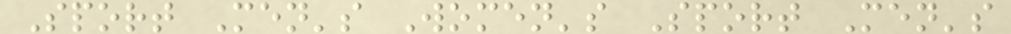Sport Men's Women's Sport Men's
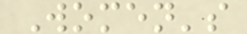Women's
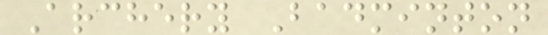Archery Badminton
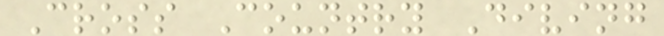Cross Country Diving
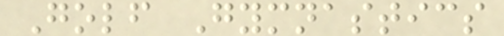Golf Gymnastics
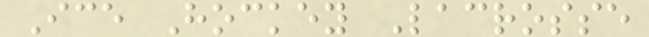Ice Hockey Lacrosse
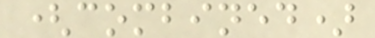(combined)
